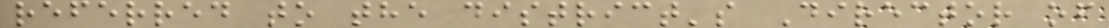referred to the district's Director of
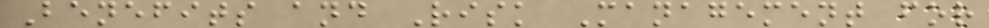Benefits and Risk Management for
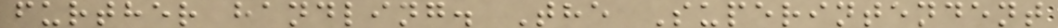further handling. The Superintendent
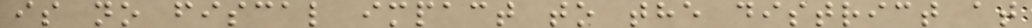is no fiscal impact to the district at
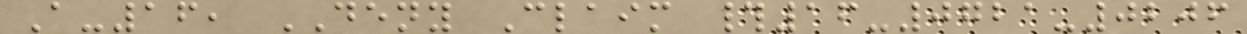A-16, DENY Claim #16-0721-0206
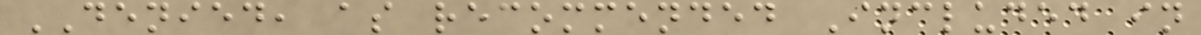DENIED, as recommended Included in
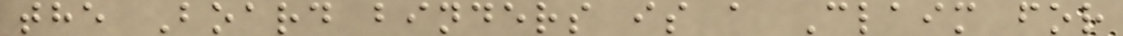the Board binders is a Claim for
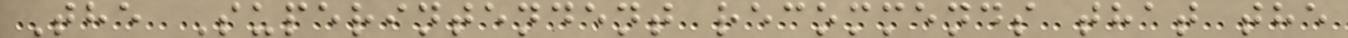The Superintendent recommends that the
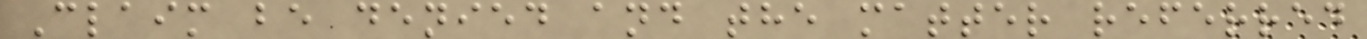Claim be denied and the matter referred
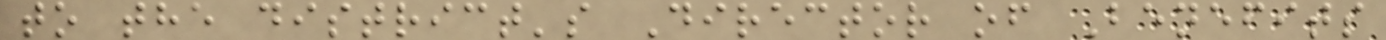to the district's Director of Benefits
